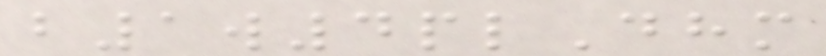b1w4plDhm
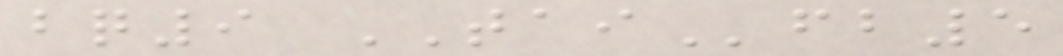bq9 TAIfb5
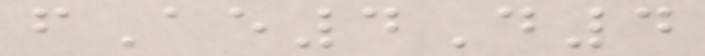fAe4D4
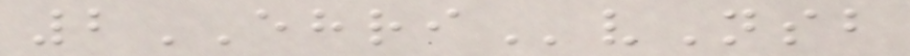2EHRIvNsb
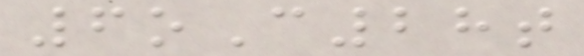6oC28t
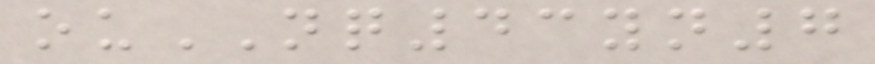ouNQ43yn7
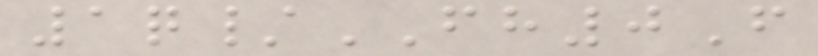1q/FH0F
